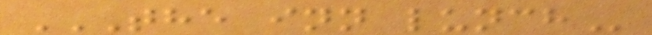THE INN LUNCH
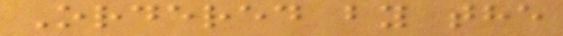Ordered by the
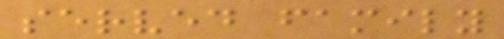served family
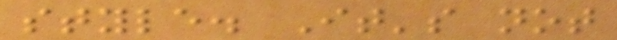style. It's not
